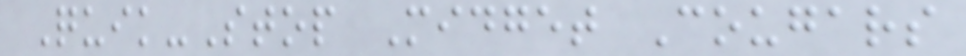Quik-Stop Midget Cougars
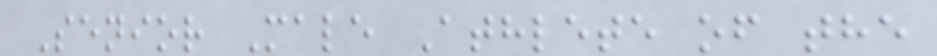Senior Male Athlete of the
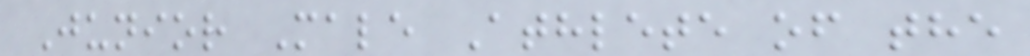Junior Male Athlete of the
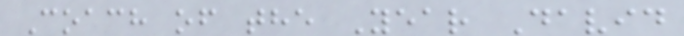Coach of the Year David
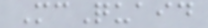McQuaid
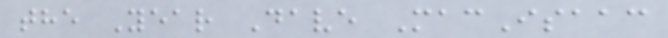the Year Dave MacIsaac
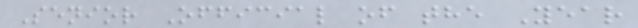Senior Official of the Year
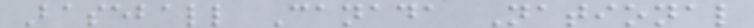Baseball Canada National
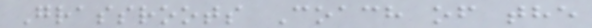Grassroots Coach of the
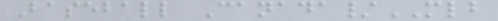Baseball Canada/MLB
